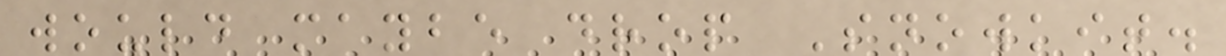would maybe drop Snowkit.
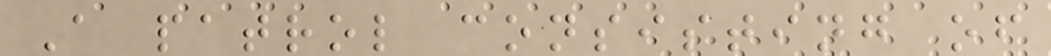A patrol consisting of
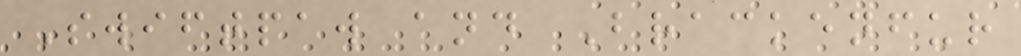Swiftpaw and Brackenfur
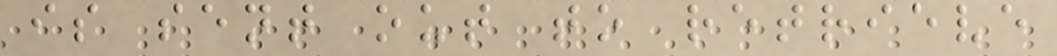is sent out to retrieve
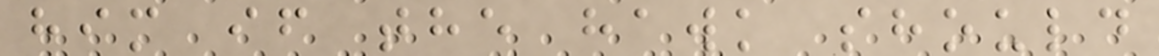him if the hawk should
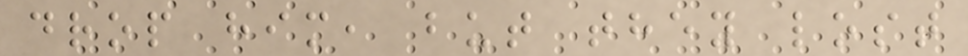drop him, but they lost
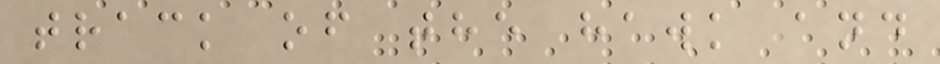track of the hawk and
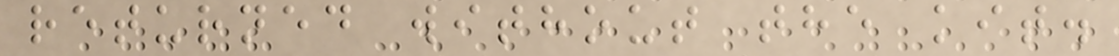returned without the kit.
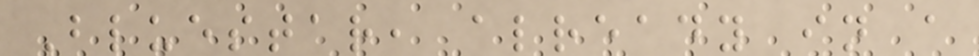Bluestar, already in a
